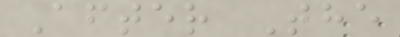After The
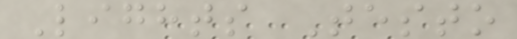Lights Testo
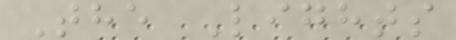The Lights
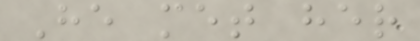He met her
